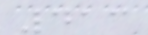413
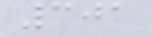301
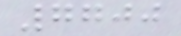7700
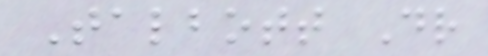Talbott Dr
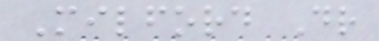Milford Dr
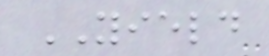YIELD
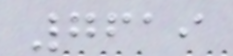7619
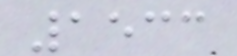1533
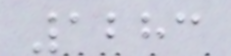1283
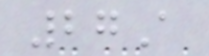27A
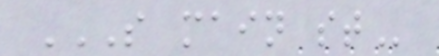S MAIN ST
